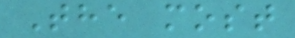The most
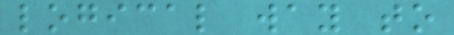logical way to
